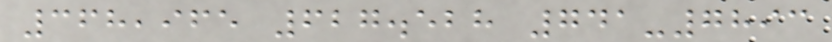368,965 627.528 741-7893
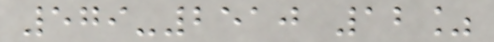579-2510 12%
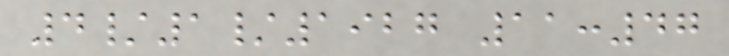4/1/1927 11:47
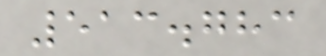513.783
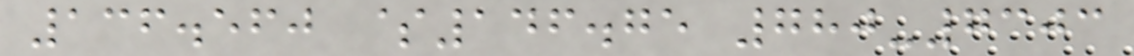136.560 $146.75 780-7303
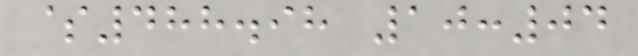$488.98 10:04
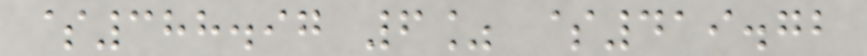$388.97 6% $419.72
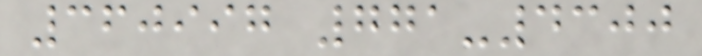360997 771-4300
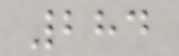284
